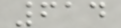614
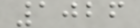1026
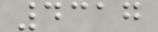4317
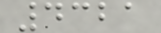4321
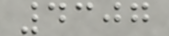4307
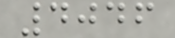4046
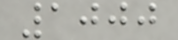1000
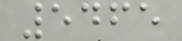5465
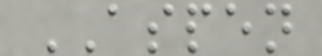ASPEN
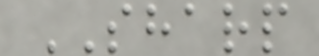SHARP
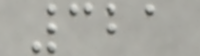321
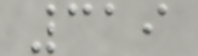319
